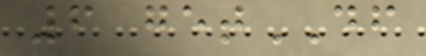6 getDF
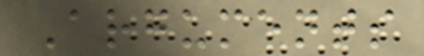Arguments
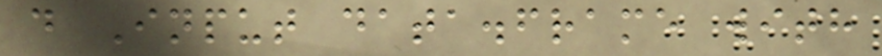d Input data.frame with
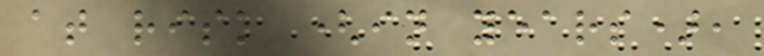at risk (in years),
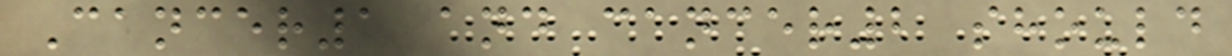Cancer1 and cancer2 should
